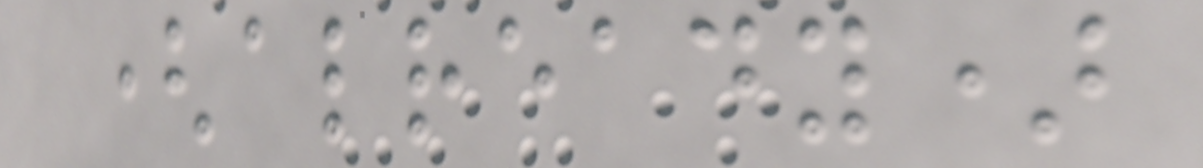(already)
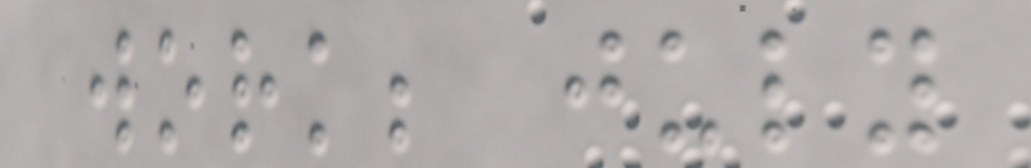work; july
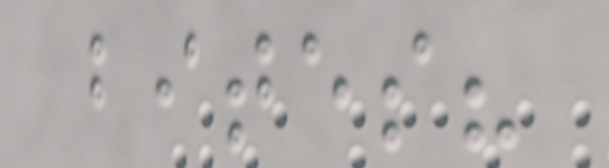bites?
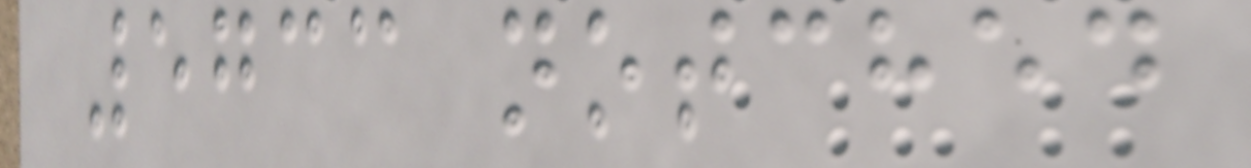5733 notched
